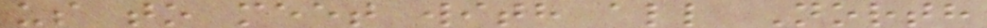us to meet with all North
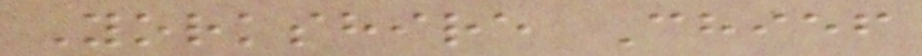Yorkshire Chief
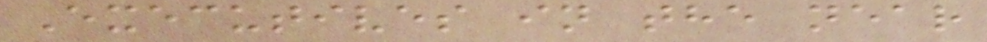Executives in the near
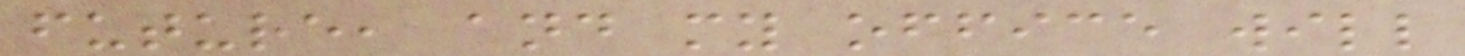future, and my office will
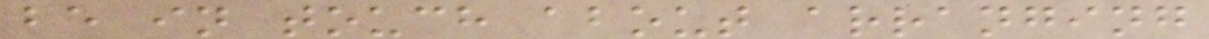be in touch about arranging
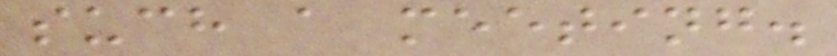such a meeting.
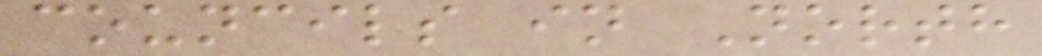councils in North
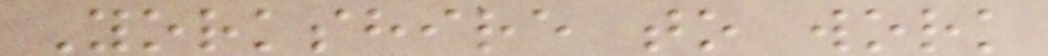Yorkshire to work
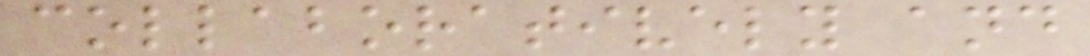collaboratively and
